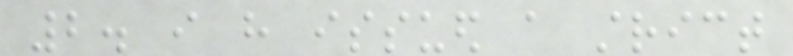2. i have issued a strict
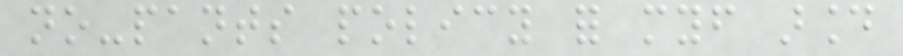no-pants policy for myself around
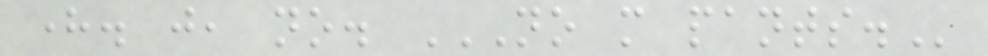here. just, no. NO MORE PANTS.
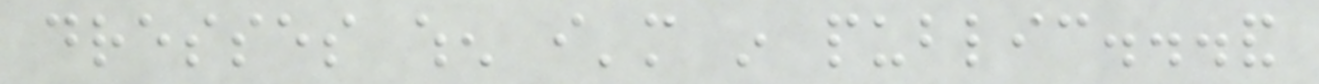dresses when i'm in public...and
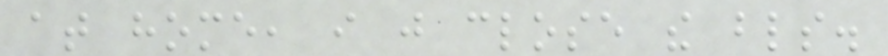at home, i just close the blinds.
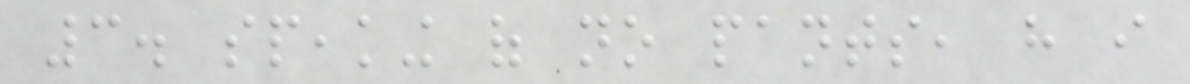3. speaking of no pants, have i
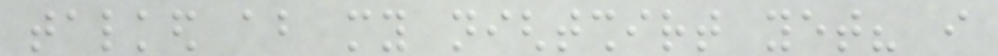talked about my nightshirt yet? i
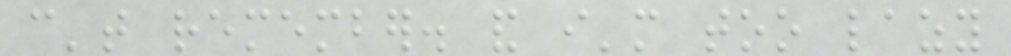can't remember. and i'm too lazy
